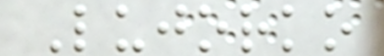Lujorko
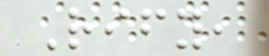Rify,
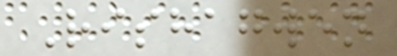Rishagwen
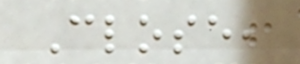Close,
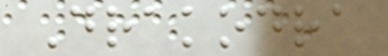Drakodra
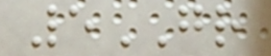5GR
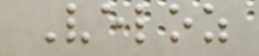Veloz
